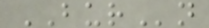BURn
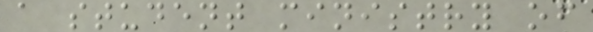a student ministry of
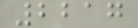2217
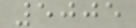5005
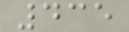435
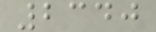2340
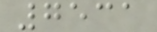7531
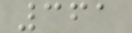361
